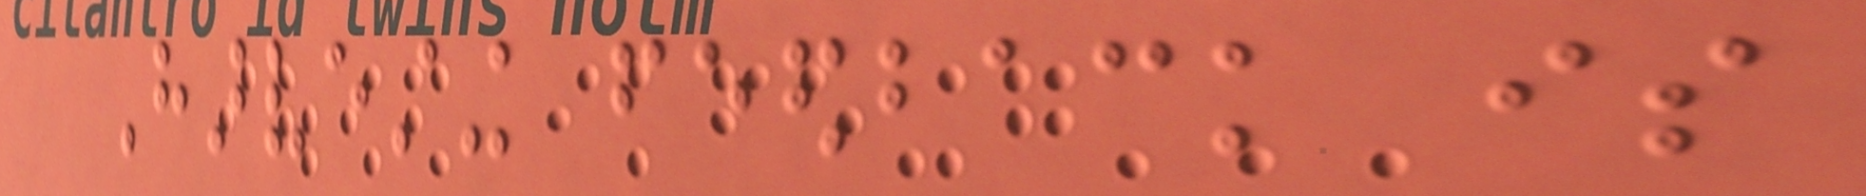Harvesting feedback is
